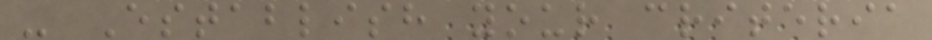- Establish your criteria
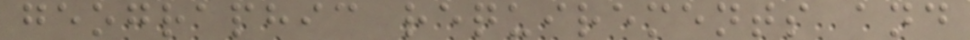geographic requirements and
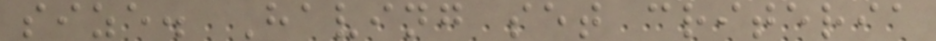size. Having set criteria
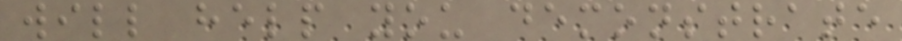will help you demonstrate
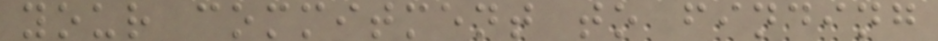your commitment to finding
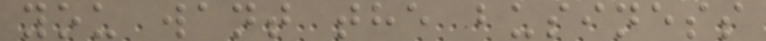you want the business
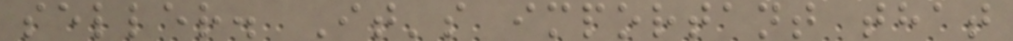seller. It's important that
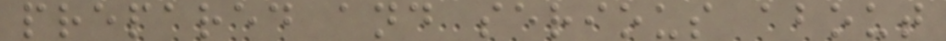prepared and serious about
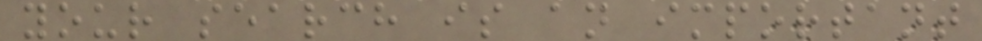your search is an important
